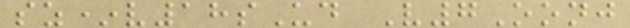sz*v18sUd V7Oonj
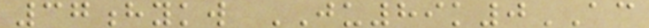37hykw JU89k0AC
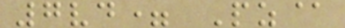7vd= Pz@
